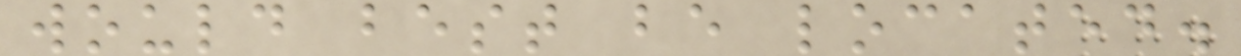would best be located.
